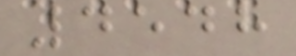4548
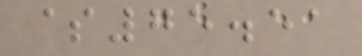$75.51
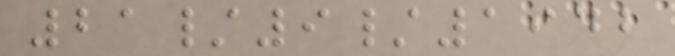21/9/1942
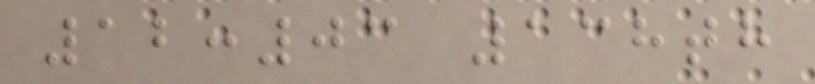12:03 138th
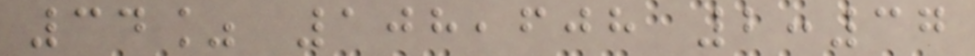34% 108,608 2:37
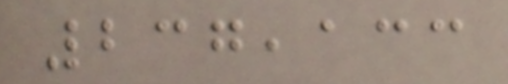237,133
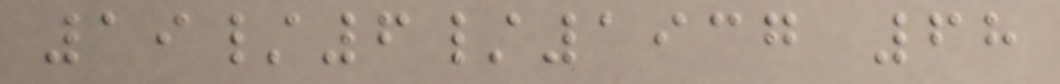19/6/1937 68
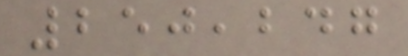250,247
